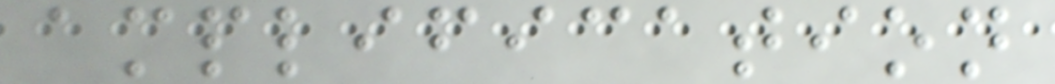amplification
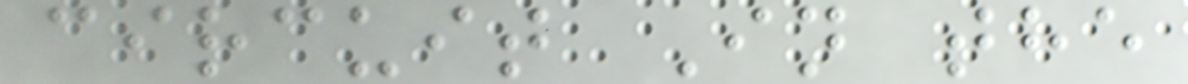circuit In the
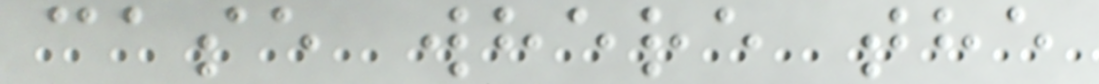case where the
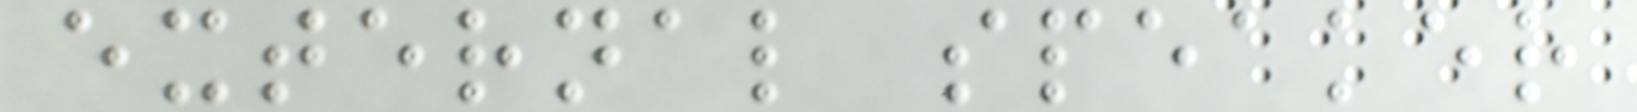external speaker
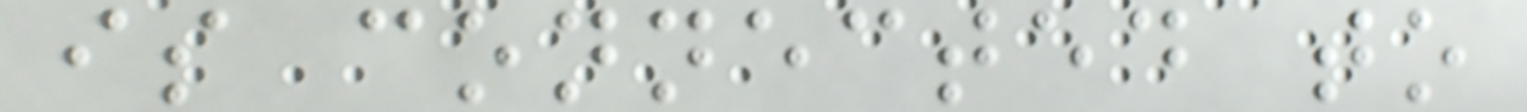is connected to
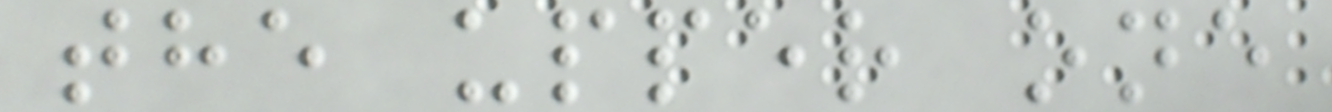the upper one
